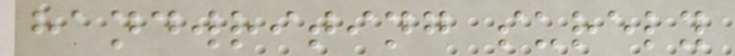handwriting surely
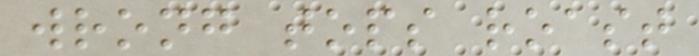wrong tops roast
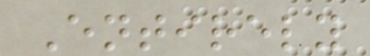Entirely
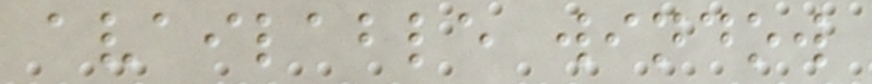available window
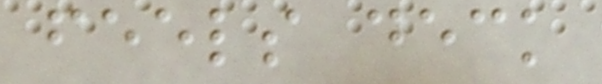feels deck
